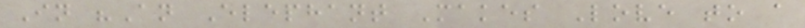In "An Elephant Makes Love to a
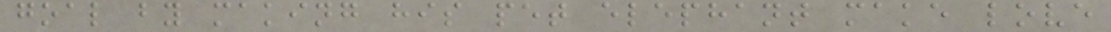goal by making his pet elephant make love
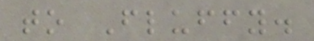to Fluffy.
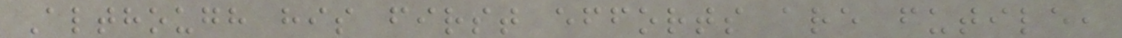Although his first efforts are futile,
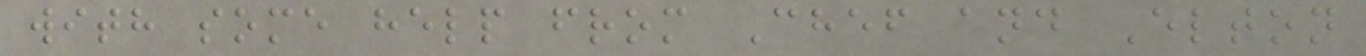with some help from Chef and Elton
